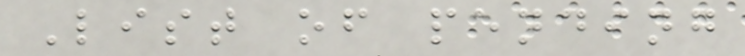List of pending
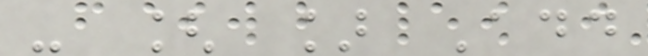- [ ] Add
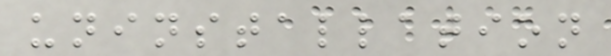uninstallation
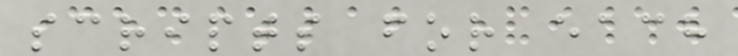scripts for each
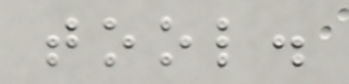tool.
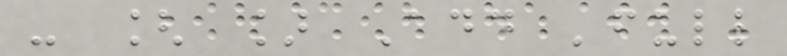- [ ] Add 'full
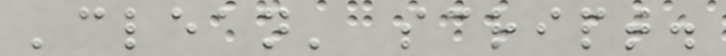'clean' script.
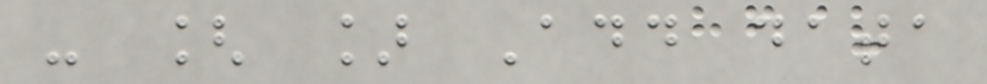- [ ] Add data
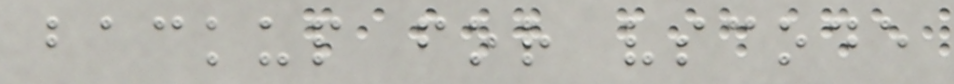backup for vscode
